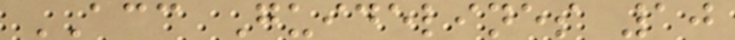ACC Guidelines 10
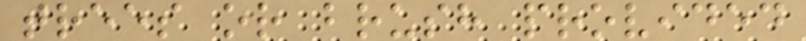trees or brush provided
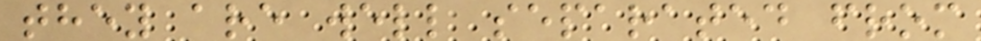they are well separated from
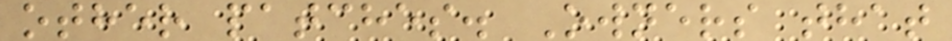other patches. Owners that
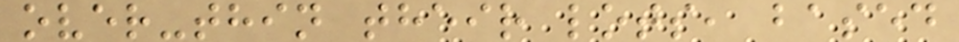over-thin their lots, based
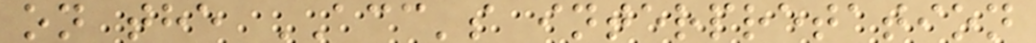on the ACC's interpretation
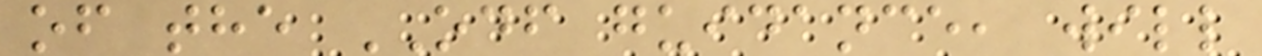of the ODF guidance, will
